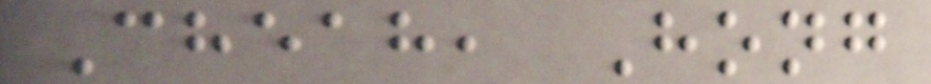Cheah, Hong
